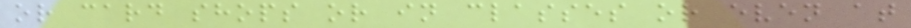or card shops or in classes or even at
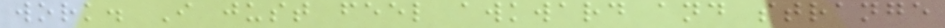work. I just feel awkward and strange
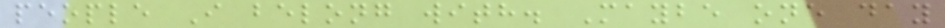people I belong with. Maybe one day
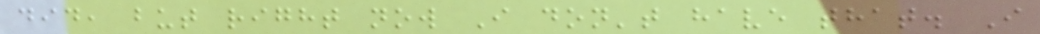did, but right now I don't have that. I
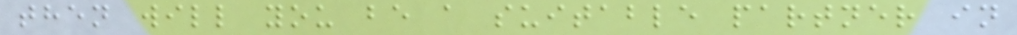then will you be a suitable partner in
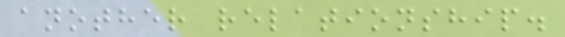another relationship.
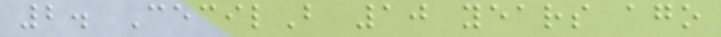2. CecilB 10 years ago
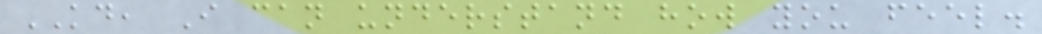KD, I can understand how you feel.
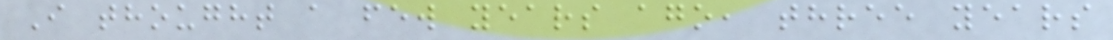I thought a few years ago, three years
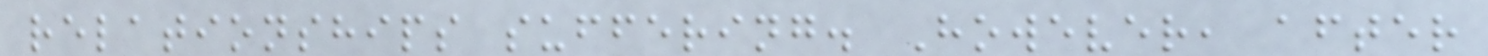relationships suffering. However, after
